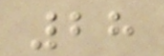28
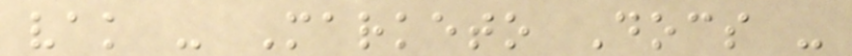vak - Marketo Docs -
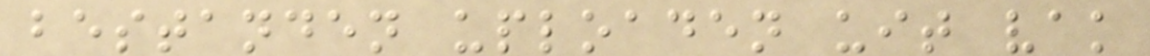bestanden uploaden uit vak
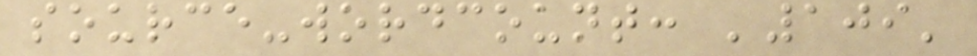source-wordcount: '109'
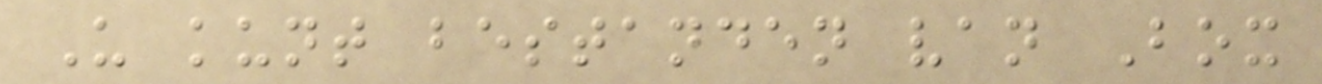U kunt bestanden van Box
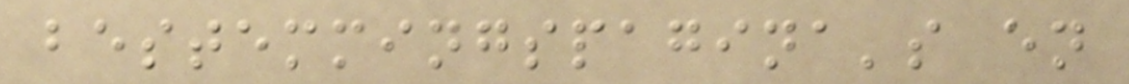bestemmingspagina's en
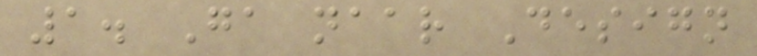1. Ga naar Design
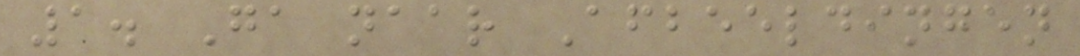1. Ga naar Afbeeldingen
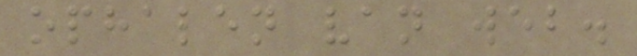ophalen van web.
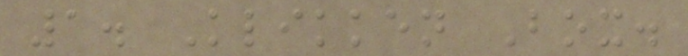1. Klikken Box.
